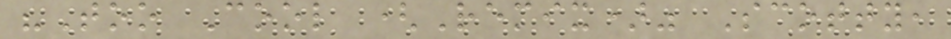"Too Cool (Remix)" Scotty,
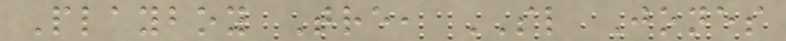Playboy Tre, SL Jones
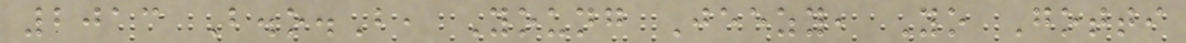2013 B.o.B, Young Jeezy, Yo Gotti
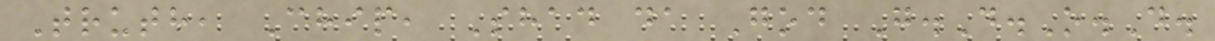Truth, Chip, Shad da God G.D.O.D.
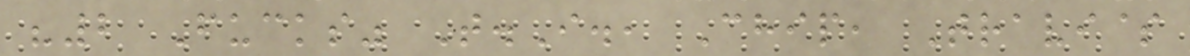"2 Fucks" T.I., Chip, Travi$
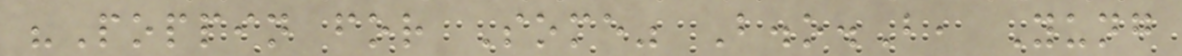"Poppin for Some" B.o.B, Yung
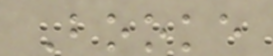Booke
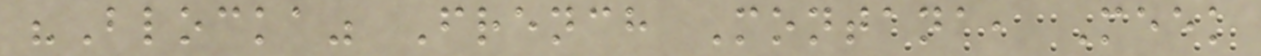"Blocka" French Montana, Meek
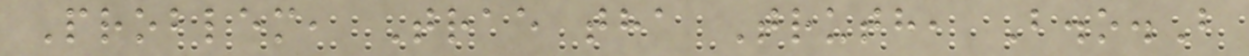Problem, Trae tha Truth, B.o.B
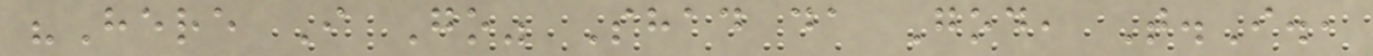"Here I Go" Shad da God, T.I.,
